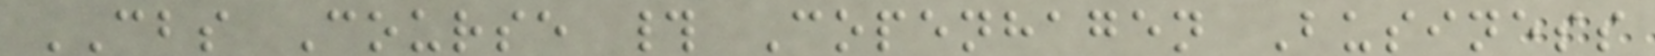CBS Course # Copenhagen Business
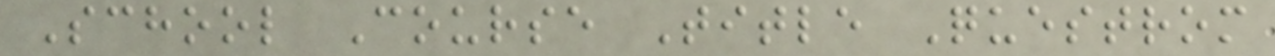School Course Title Questrom
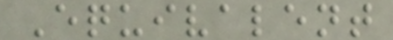Equivalent
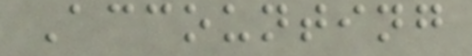Accounting
